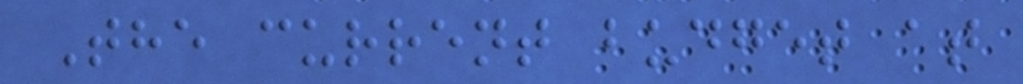The current budget at
